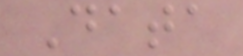Data
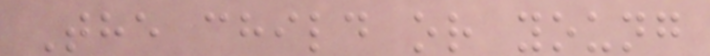The child or young
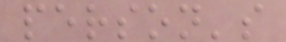person's
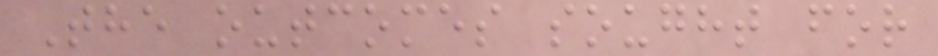The outcomes sought for
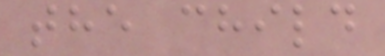the child
